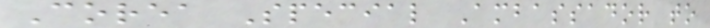Corea Special Ambassador to
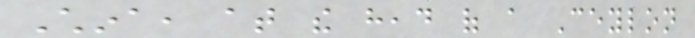China, at the head of a Ceylon
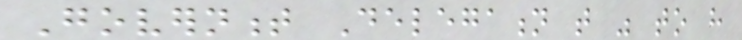Government Delegation that was to have
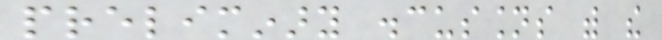preliminary discussions with the
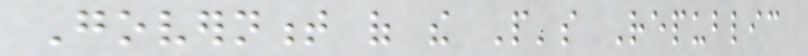Government of the People's Republic
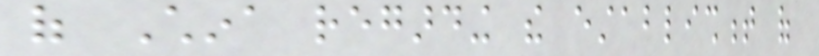of China regarding the establishment of
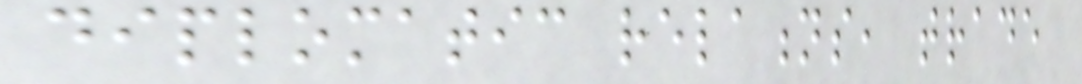diplomatic relations, trade
